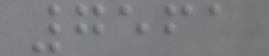7561
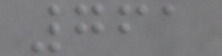761
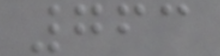763
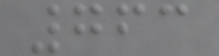763
